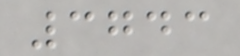3743
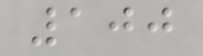100
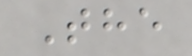The
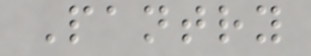Pantry
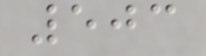503
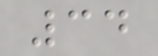34
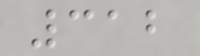312
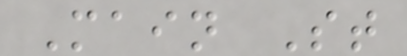Main St
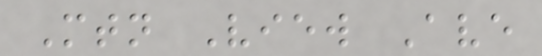Mtn View Ave
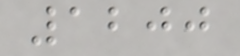1200
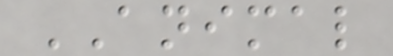ANIMAL
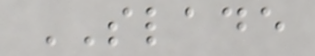SLADE
